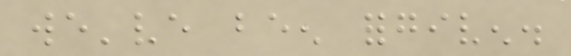we've been forgiven.
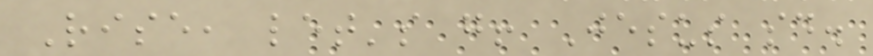Rise, let's go! Jesus said.
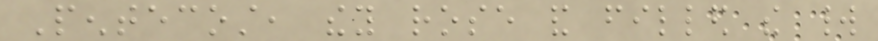Pentecost, they rose and filled the world
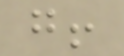go!
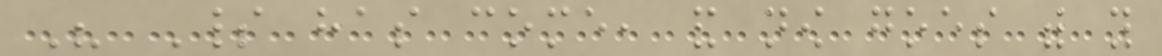His Spirit has come, and now goes with you
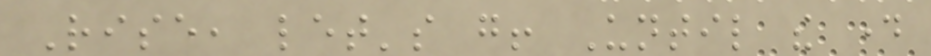Rise, let's go! Until the day
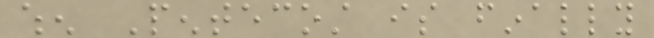when Pentecost is finally
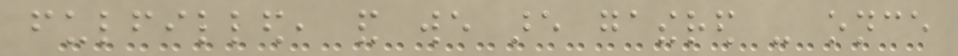fulfilled, and we are gathered - once
